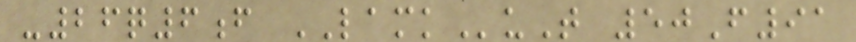-26q6f LAMKuT 50F91
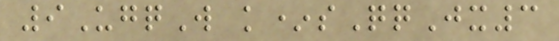9UgqW k*sQqJx3
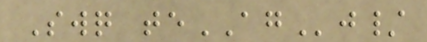Swq teAGj/
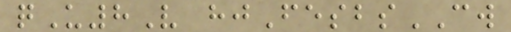qU8V hjFesbsCW
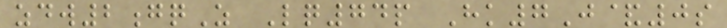zdw2gqZ Lq74p Hk7J&0s
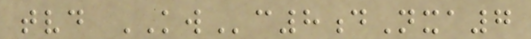tvd KWc8dNxa7
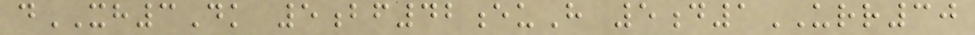dXH3Dk 5bf42euH 5d1URR30
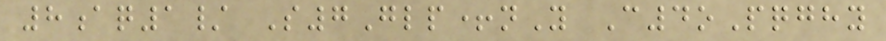8aq1/ S7Glp+nY C4oPqghy
